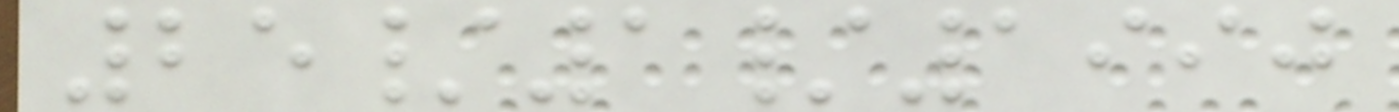25/1/1990
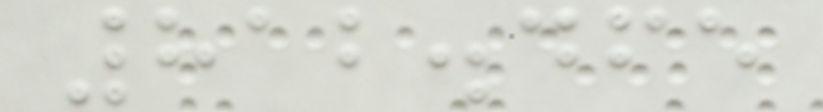812.465
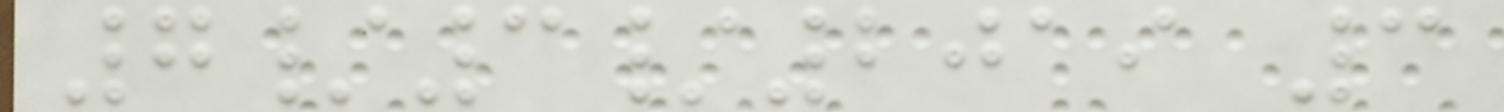7/3/2019 3
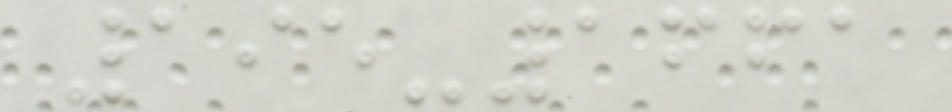195-1661
